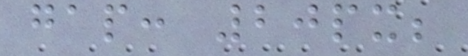gap: 20px;
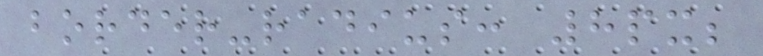border-radius: 8px;
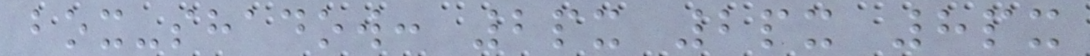box-shadow: 2px 2px 8px
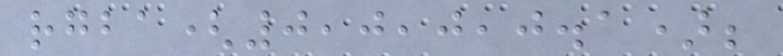rgba(0,0,0,0.1);
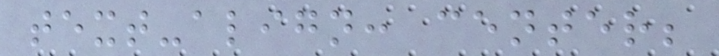text-align: center;
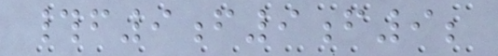#f9f9f9;
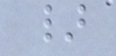}
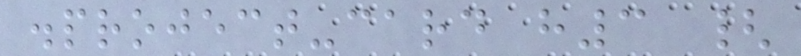.project-card h3 {
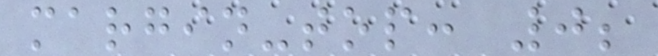margin-top: 0;
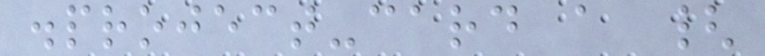.project-card a {
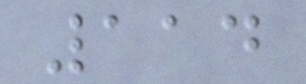114
